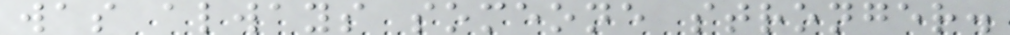was always someone stronger.
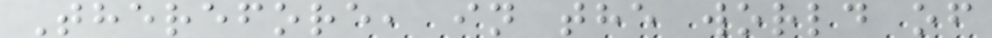Therefore, in the world of
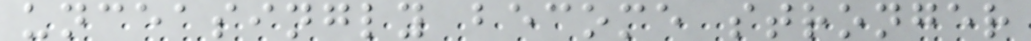unceasingly become stronger
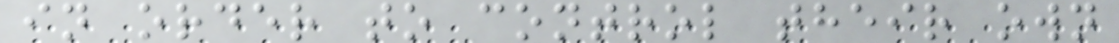in order to control their own
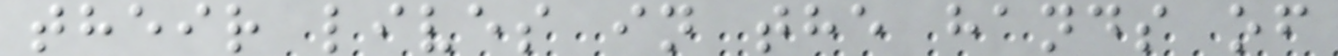their lives in the hands of
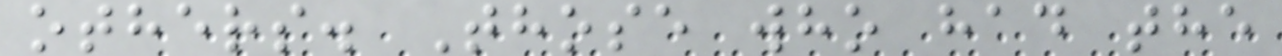others. Those who had the
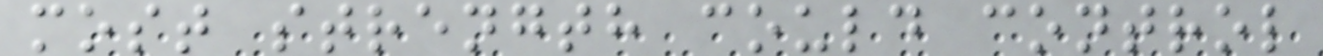most strength could control
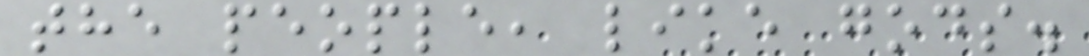the people, like gods.
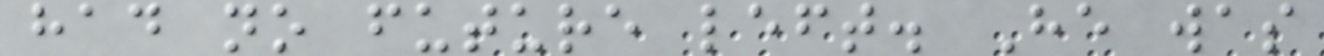had no future left. He was
